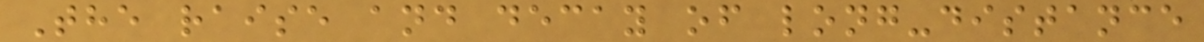The raise and decay of long-distance
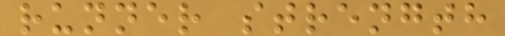runner strength
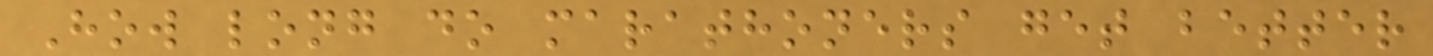How long do marathoners get better
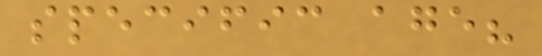specific age?
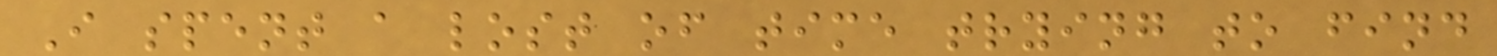I spent a lost of time trying to find
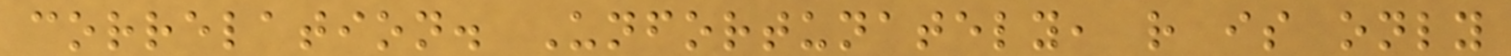correlation. Unfortunately, r is only
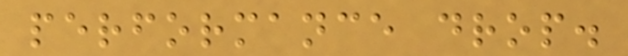performance drop.
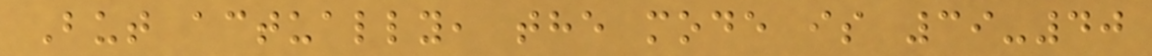But actually, the mode is 39-40
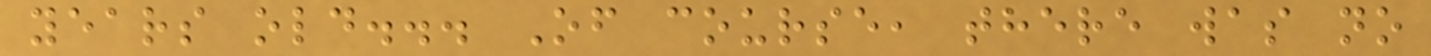years old... Of course, there was no
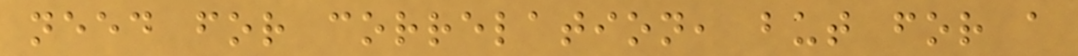need for correlation, but for a
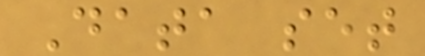Data set
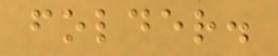folder.
